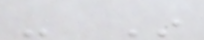- In
